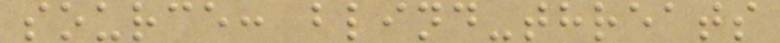source: blind-threats
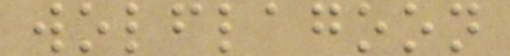wolflagoon
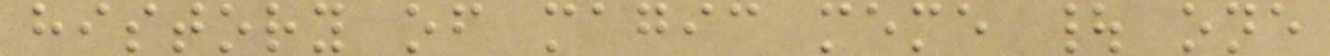history of magic meme | one
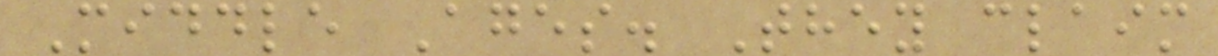Middle Ages. They claim
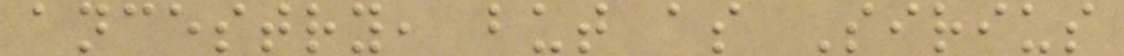ancestry, but as Sirius
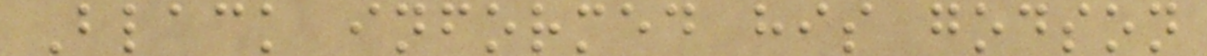Black informed his godson
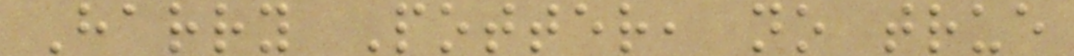Harry Potter, no true
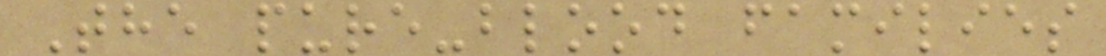The pure-blood families
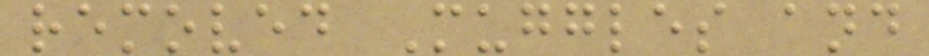removed Muggles and
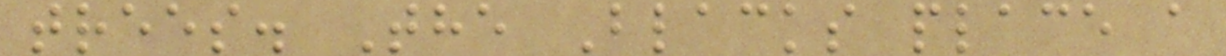trees. The Blacks place a
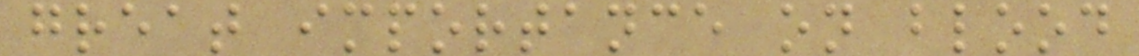great importance on blood
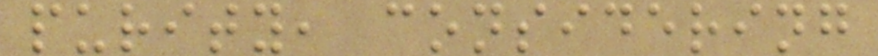purity, considering
